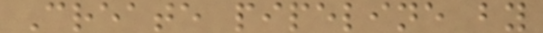Create pipeline by
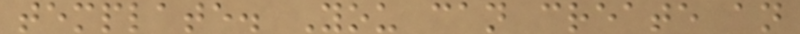template. You can create an
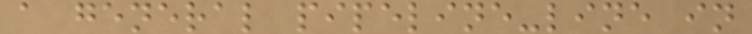a general pipeline-line in
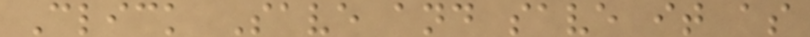Click Save and save it as
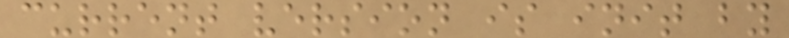current version is init by
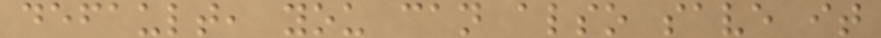default, you can also save it
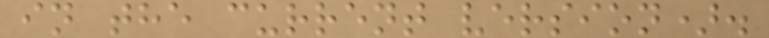in the current version).
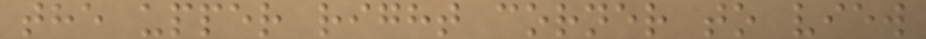the upper right corner to view
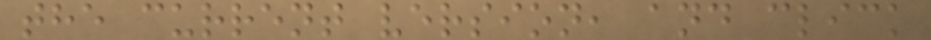the current version, and click
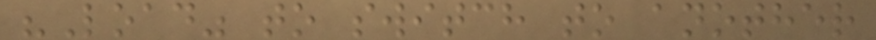"Load" to switch to another
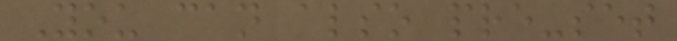You can also pre-set
